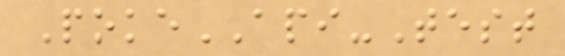PokeAPI-Test
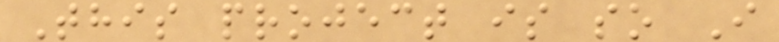This project is so I
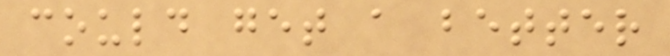could get a better
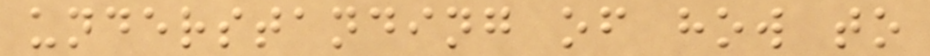understanding of how to
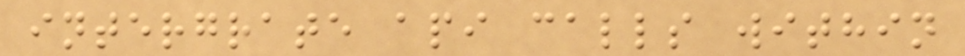intergrate api calls within
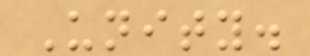Unity.
